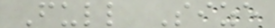Full Size
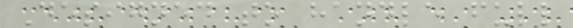Designed to handle full
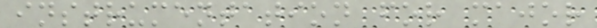instrumentation for major
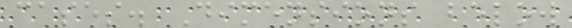cases. Dimensions below
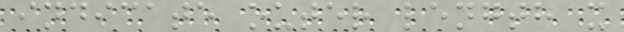indicate outer length x
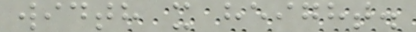width x height.
